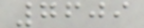7609
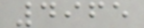4965
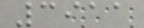3911
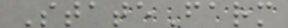StateFarm
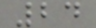24
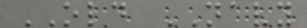OLD NAVY
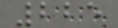225
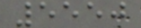5550
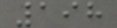198
